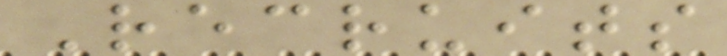Recruits
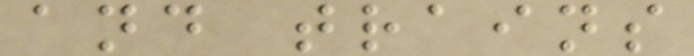and trains
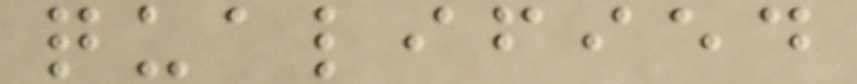qualified
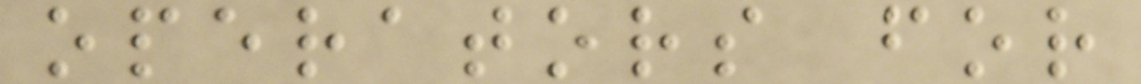operators for
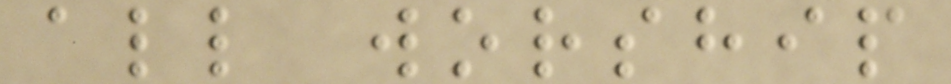all worship
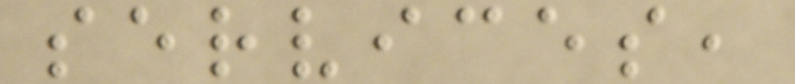services,
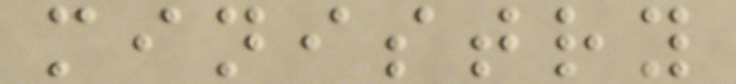ministry
